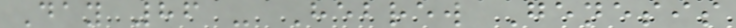Day 86 - Hebrew Genesis
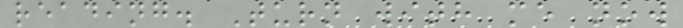reading. Turn with me now
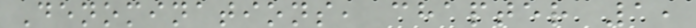Denominations, chapter 1,
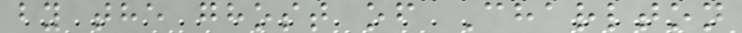by the ghost of Charlton
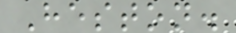Heston.
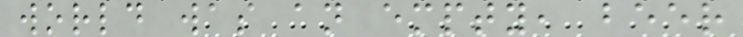world was an empty, beer
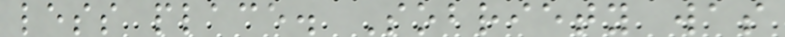less place. Sobriety was
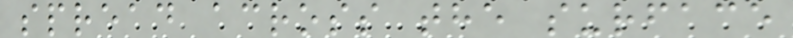spread across the surface
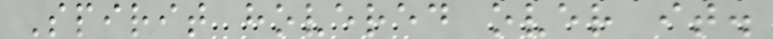Spirit hovered over it.
